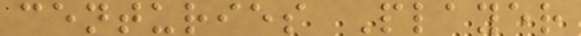centuries Player
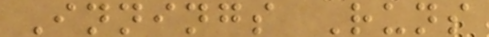Innings Runs
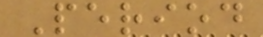Period
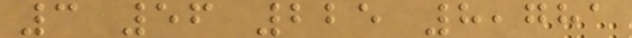3 56 225 8,781
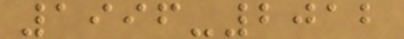1996-2012
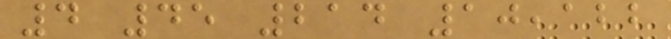4 45 214 10,122
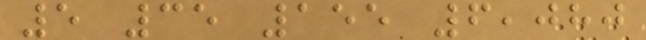5 35 155 6,080
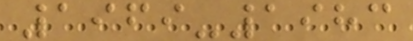1969-1983
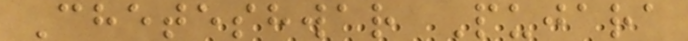Cheteshwar Pujara
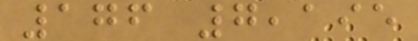176 7,195
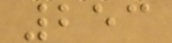253
